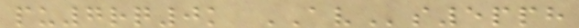pu7rq0k AVs5pph
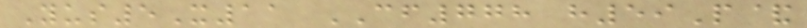Yus5X11 CF778 h59P&
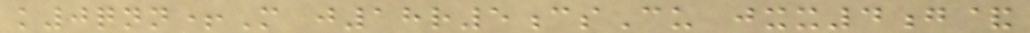k0qnn+M j18r5csCu jxx4g&
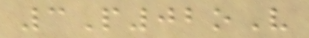3P02oV
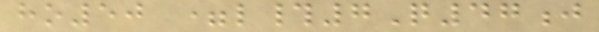ho50 =l#7Q47j
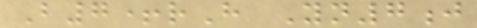B7+rH Yn7j
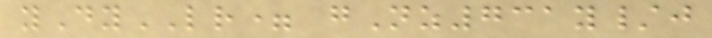yDyLR= gNz731y/j
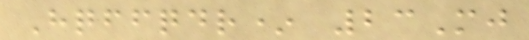Hqffqdr* 23Mj
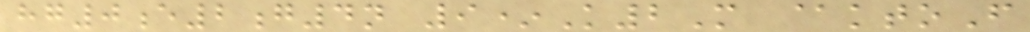hg0e2g4n 9*K2M @ktoF
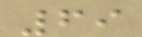69
